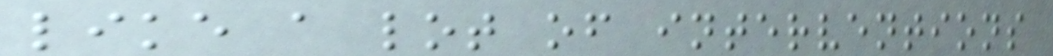like a lot of interventions
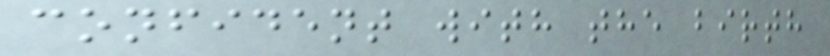confident with the birth
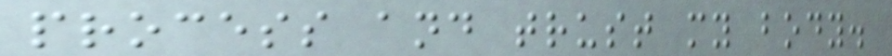process and trust my body.
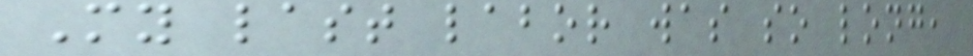My last labor was so long,
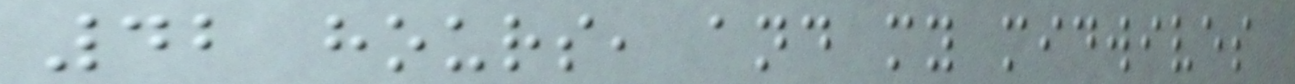42 hours, and my midwives
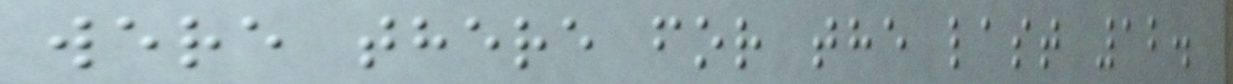were there for the last 12.
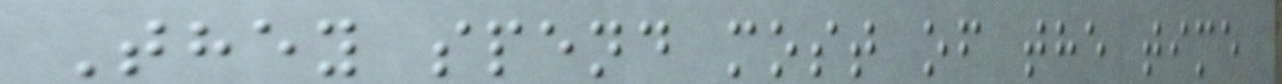They spend most of the time
